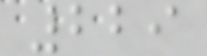229
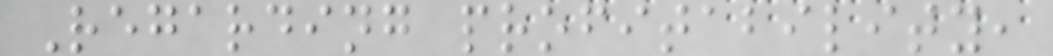Regarding profitability,
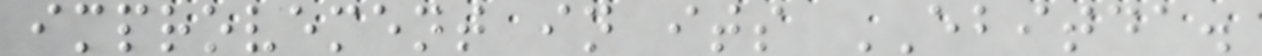improvement in its EBITDA.
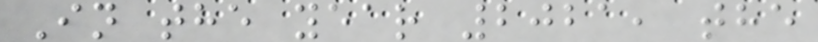In the year 2021, the
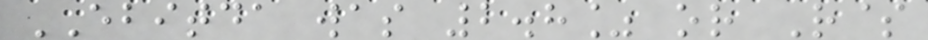EBITDA was 2.8% or R$
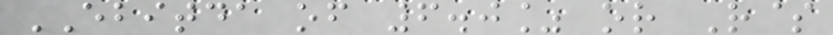EBITDA of 6.0% or R$
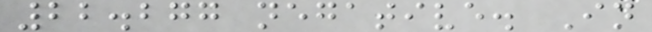22.277 negative. In
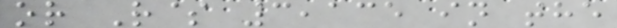or R$ 3,135 in the
